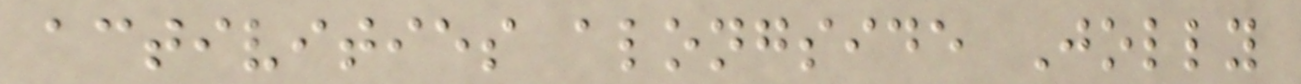activities alongside Jolly
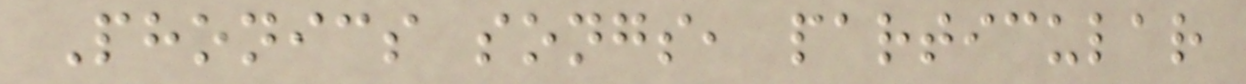Phonics songs, particular
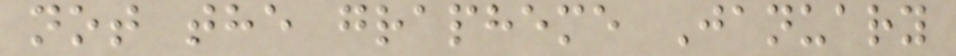not the grapheme January
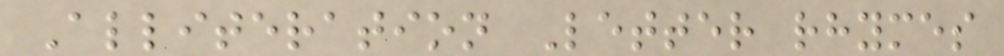Alliteration Letter rhymes
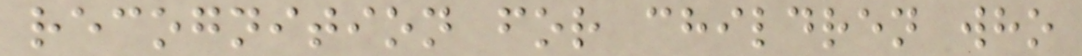recognition for children who
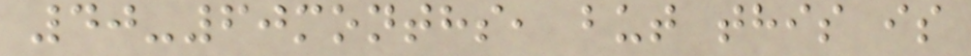40-60months, but this is
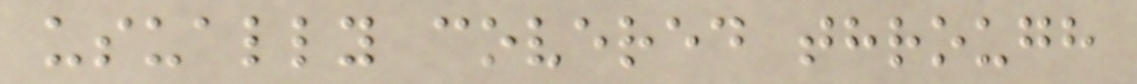usually covered through
